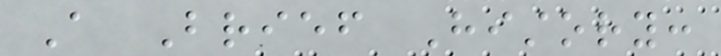A Brief History:
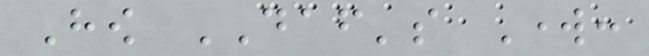How DAF's Work:
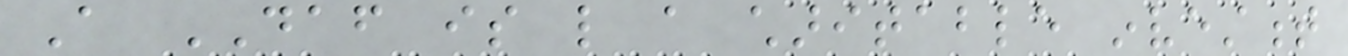A DAF is like a charitable investment
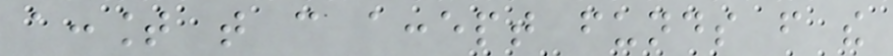account that can accept funds from the
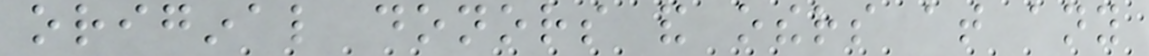original donors and others at any
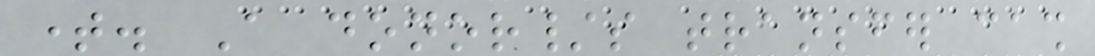time. A donor/s transfer cash
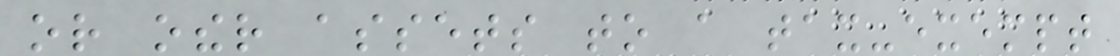or other assets to a tax-exempt
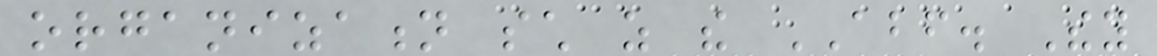organization such as the ABF. They
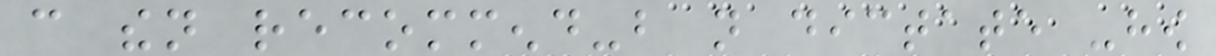can then recommend-but not dictate -how
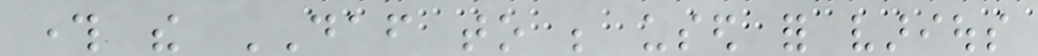through the DAF to be used for various
